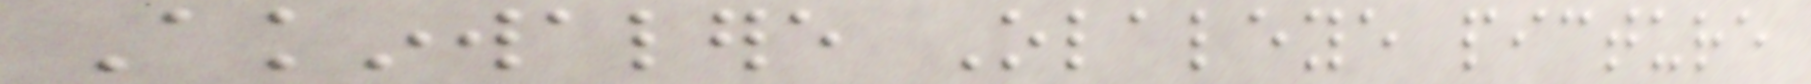Akinwalere Olaleye picture
